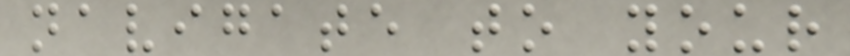navigate to your
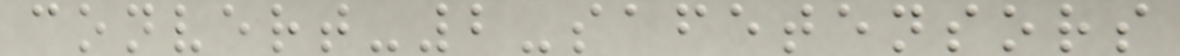convert-2-safetensors
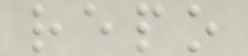repo
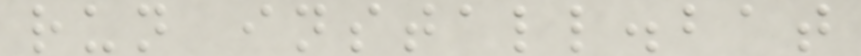run install.bat
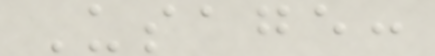Usage:
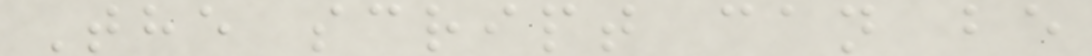The script can be
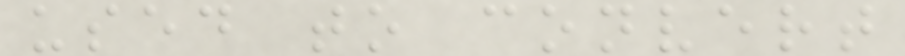used to convert
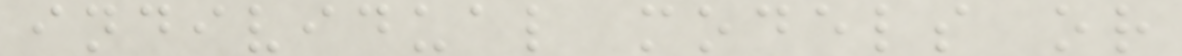individual models or
